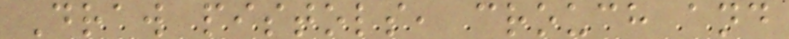Draw pistols, crouch and
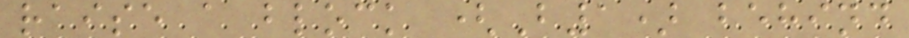raise a block (B1) behind
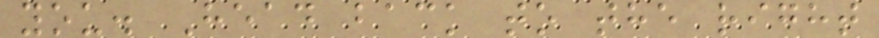you. Head back to the right
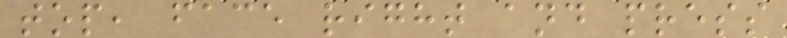top, face right and press
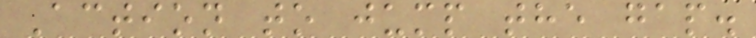Action to jump the gap.
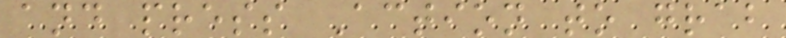and press Action to grab
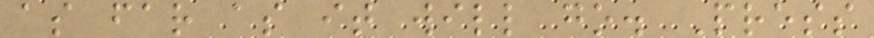as far as it will go. Press
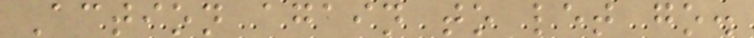Action again to let go.
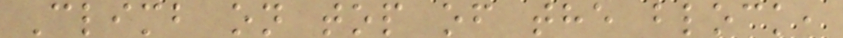Climb on top of the block,
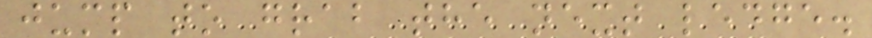jump to grab the next ledge.
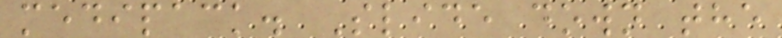medipack. Slide down the
